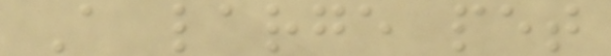A large pet
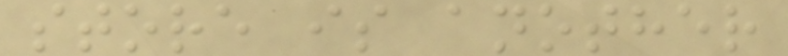store is another
